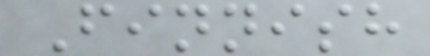Finnish
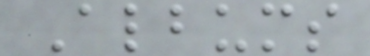Albums
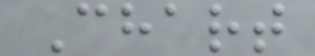Chart
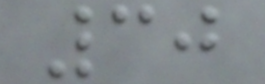30
